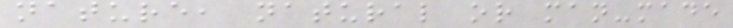nature, natural or man-made
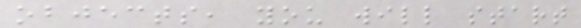objects, you will start
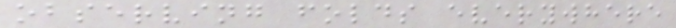observing folds everywhere
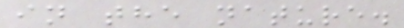in the nature.
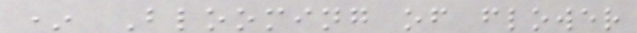* Blooming of flower
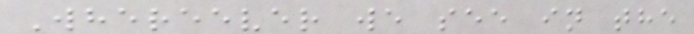Whereever we see in the
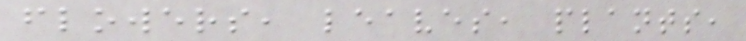flowers, leaves, plants,
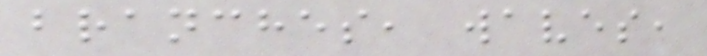branches, waves,
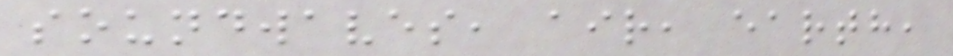soundwaves, air, earth,
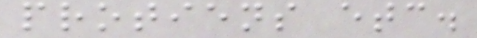protiens etc.
